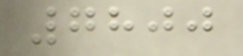7800
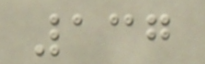137
